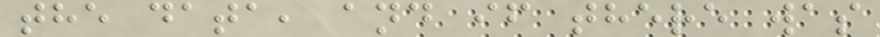the data, and if there was
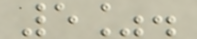5%.
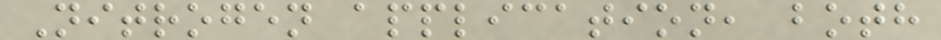Nitrogen application, both
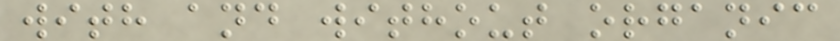with and without organic
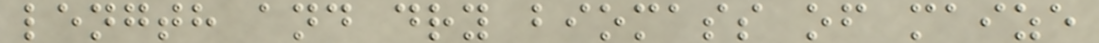length and dry biomass of maize
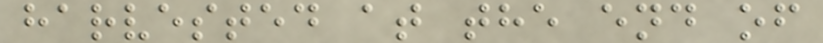harvested at the end of
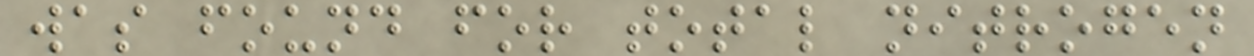was found for total nitrogen
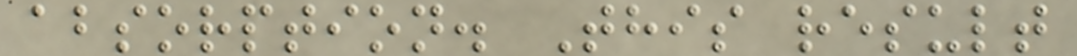absorption. This result
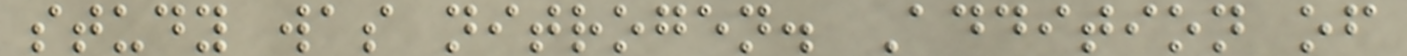study was nitrogen. Addition of
